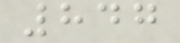847
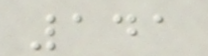141
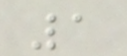1
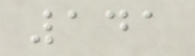141
